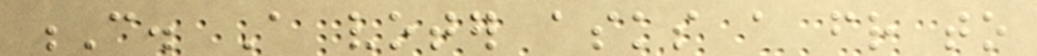C. A voter asks a friend to
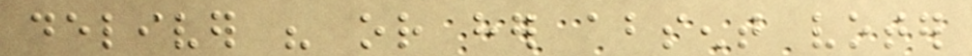deliver his or her absent voter
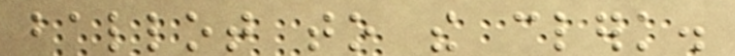ballot to the clerk.
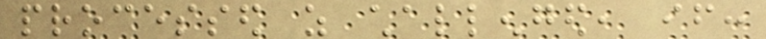processed as challenged, if:
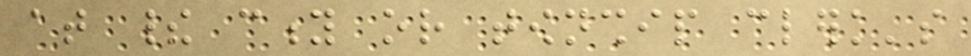at their city or township clerk's
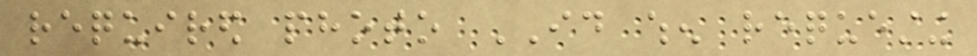required photo ID when requesting
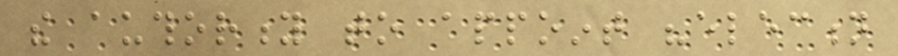the authority to appoint "election
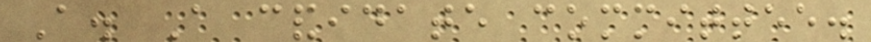A. A candidate committee.
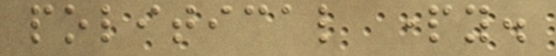political party.
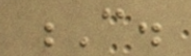C.
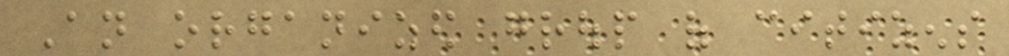An organized group of citizens
